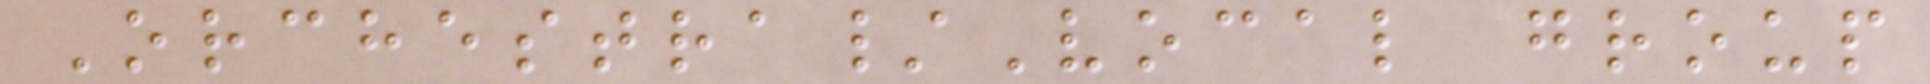Orchestra/Vocal group
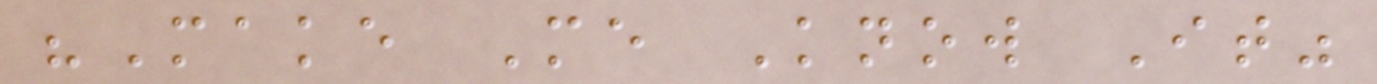"Make Me Know It"
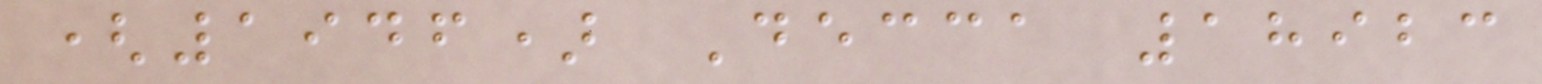(1946) Decca 18923
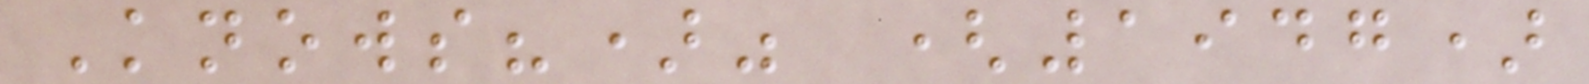Knows?)" (1947)
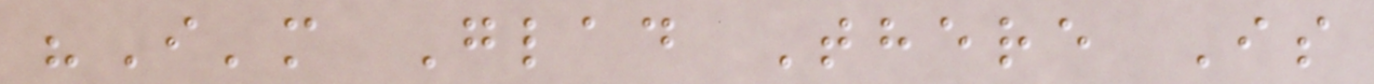"I'm Glad There Is
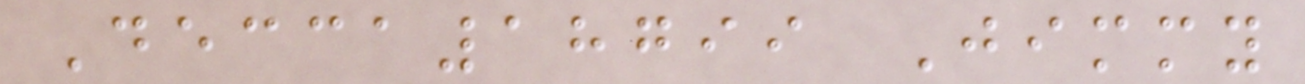Decca18799 Jimmy
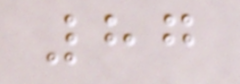87
